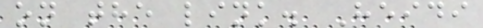on the link. Heidi
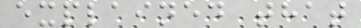explained that
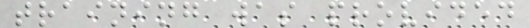training was provided
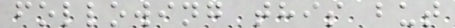following this but
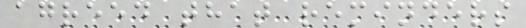agreed that reminders
